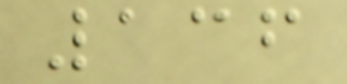136
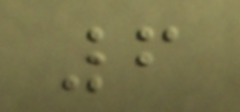6
